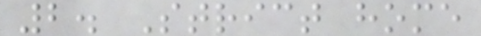2. Strict home
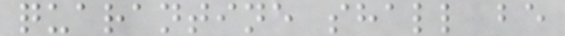quarantine shall be
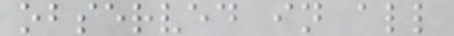observed in all
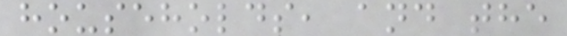households, and the
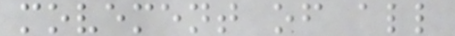movement of all
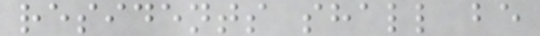residents shall be
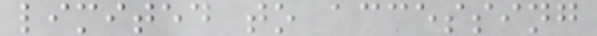limited to accessing
